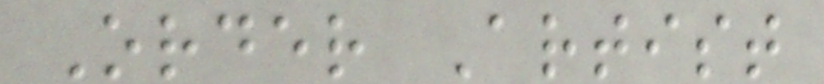Order Artist
